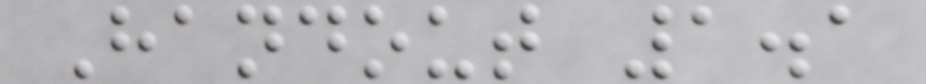Handout 1.1
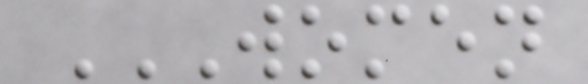WOMEN
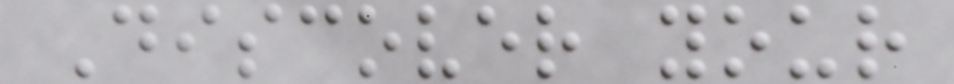Discover your
